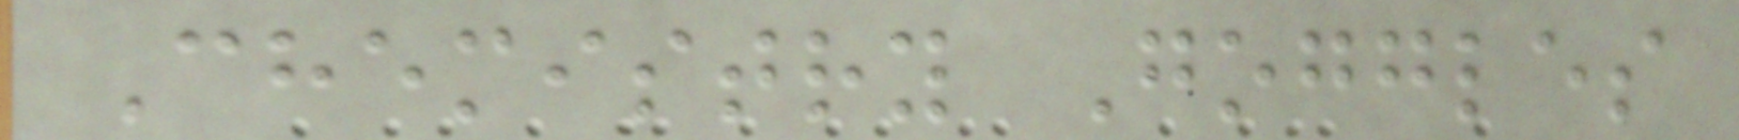Chemistry Goggles
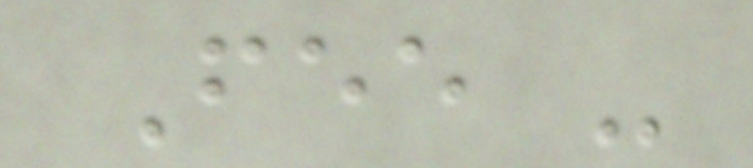Fee -
